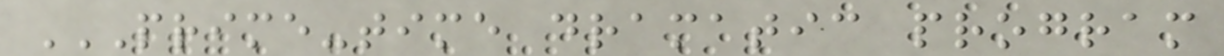PRIME-TIME DRAMATIC PROGRAM
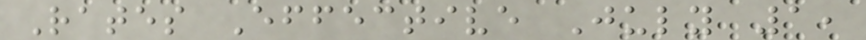Rates Effective July 1,
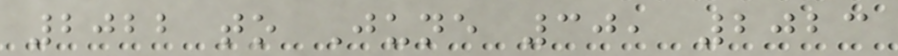2022 to June 30, 2023
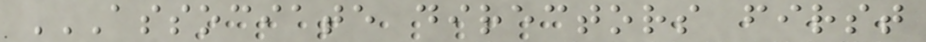ASSOCIATE DIRECTORS FIRST
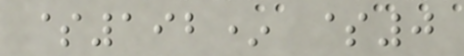$192* $0
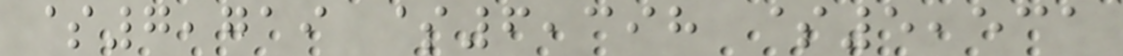$7,719 $6,398 $5,531
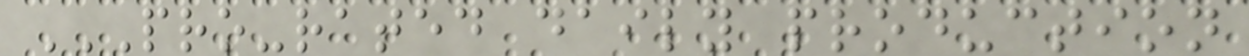PRO-RATED DAILY PRODUCTION
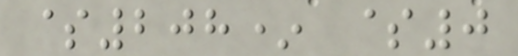$208* $0
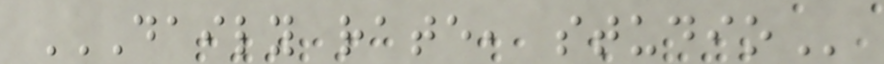DAILY RATE, STUDIO
